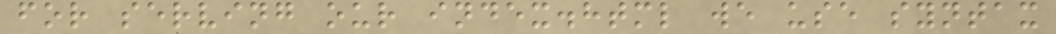for serving our index.html we use syntax
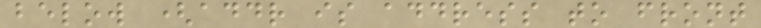below (addr is address to front
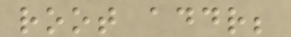root addr;
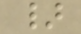}
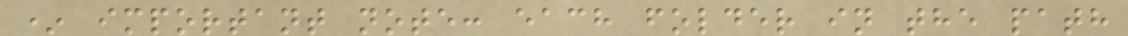* important note: each folder in the path
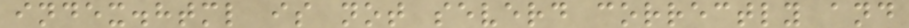index.html is not severd correctly and
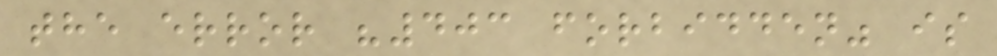the error "403 forbidden" is
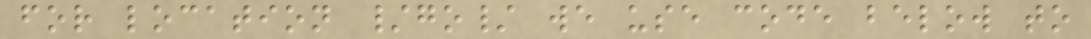for location /go/ we use code below to
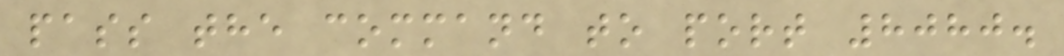pass the command to port 8080.
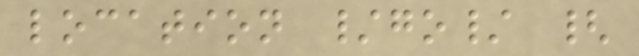location /go/ {
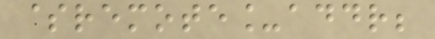$remote_addr;
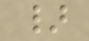}
